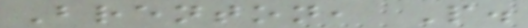Brenton, P.
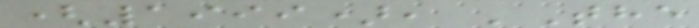(1999), 'The
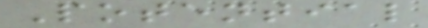Potential
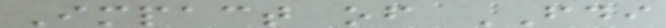Impact of FDI
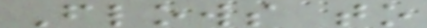Flows to
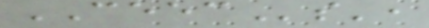CEECs',
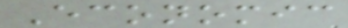Economic
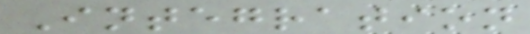Integration
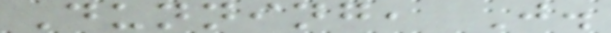Dunning, J.
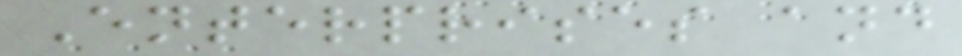Enterprises and
